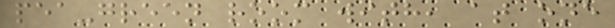pea-green room with, at one
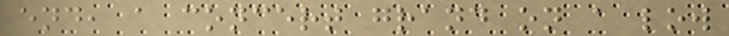end, a concert grand on a low
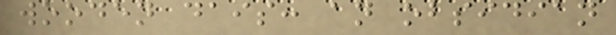wooden dais: an obsidian
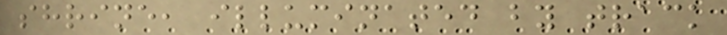shrine, illuminated by track
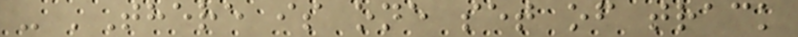- 'There is one set of track
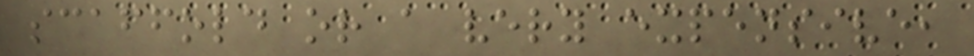scaffold or a very expensive,
